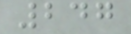247
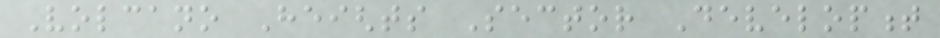Volcano Heights Sector Development
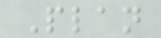Plan
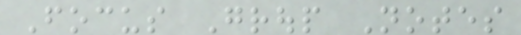Focus Group Notes
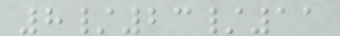8/23/11
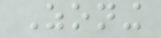Zoning
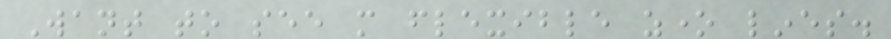Want to see more flexible zone lines.
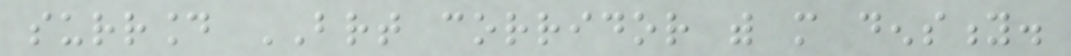surround BRT corridor with more density.
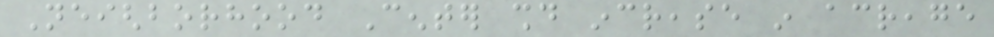Neighborhood Center should increase in acreage
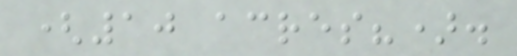(10 acres?).
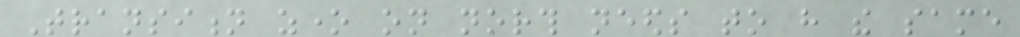Transition zone on north needs to have the same
